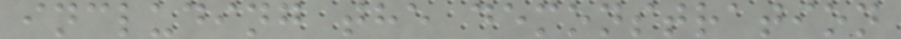including the demonstration
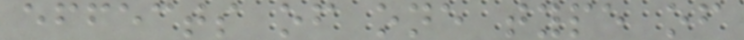effects of one type of
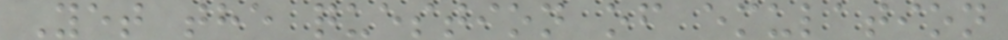Yet the question of emulation
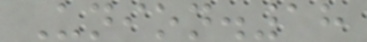Union.18
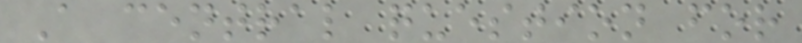A central question for
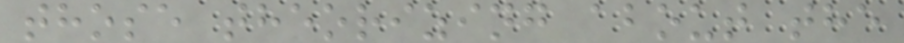those theorizing about the
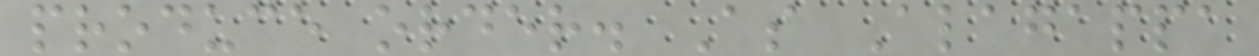produce order. As Alagappa
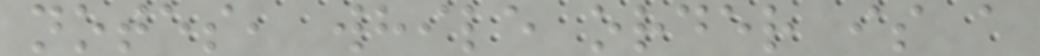notes, while order is a
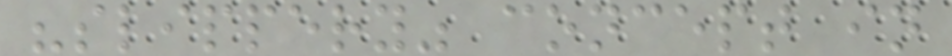"slippery" concept in
